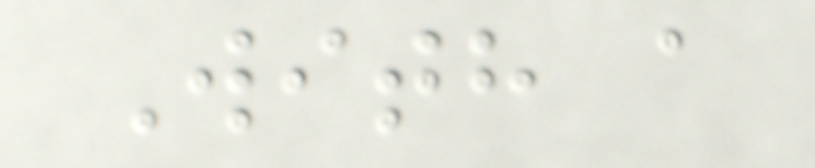With a
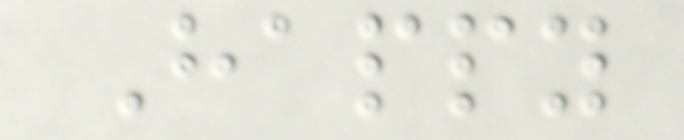Happy
